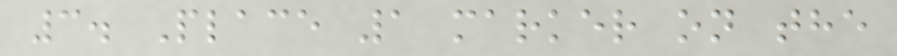3. Place 1 marker on the
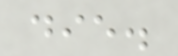die.
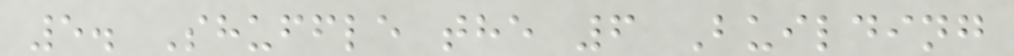5. Shuffle the 6 Building
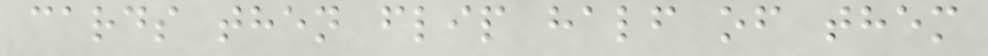cards then flip half of them
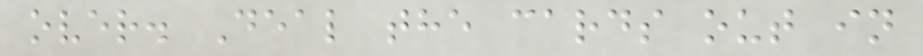over. Deal the cards out in
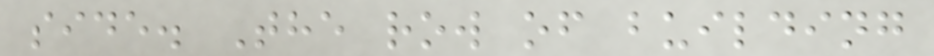side. The row of building
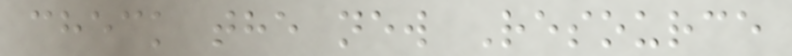check the new Resource
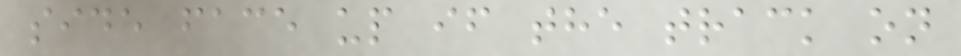side face up if the track on
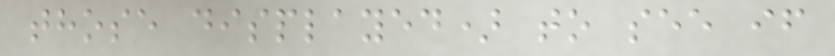those displayed) to see if
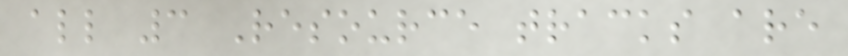all 3 Resource tracks are
